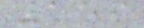159
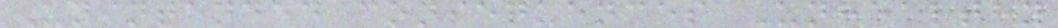Unintended consequences Unhealthy
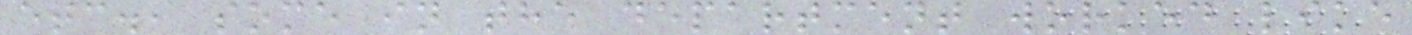etc., some in the department worked like
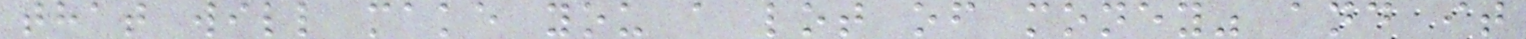that will make you a lot of money" and it
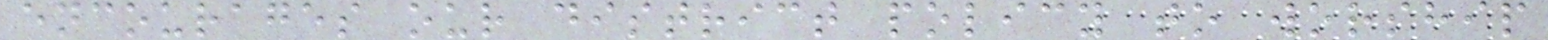encourages our district policy to worship
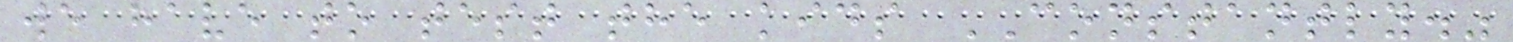we have to test the kids CONSTANTLY."
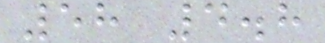58 4.8
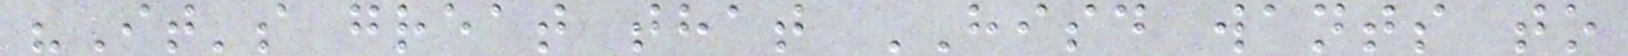"It's great that HISD wants to
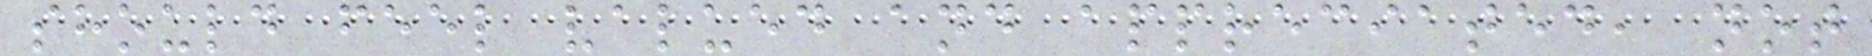should feel valued and appreciated, not
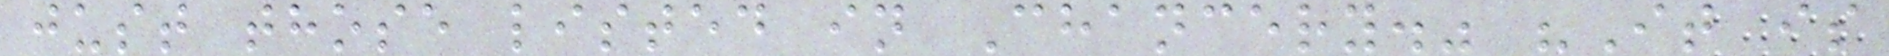just those listed in Chancery." "It is
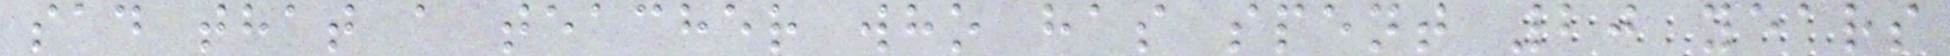sad that a teacher who has spent 20 years
